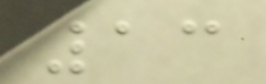13
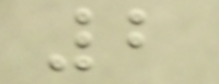2
